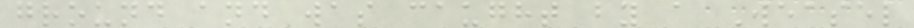ground and was caught by a Weasel
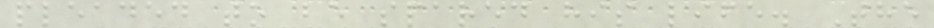pleaded to be spared his life. The
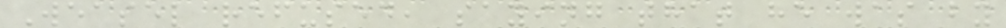Weasel refused, saying that he was by
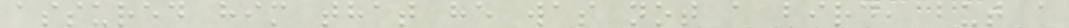assured him that he was not a bird, but a
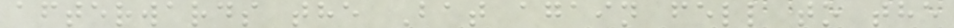afterwards the Bat again fell to the
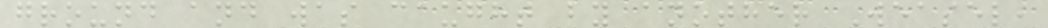ground and was caught by another Weasel,
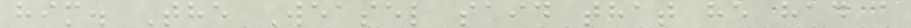him. The Weasel said that he had a
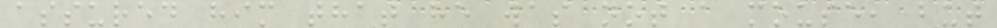assured him that he was not a mouse, but
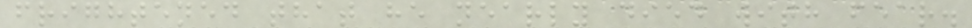frightened that he nearly died with fear.
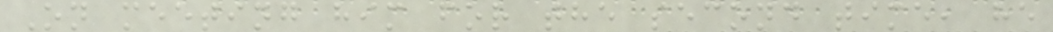On meeting him for the second time, he
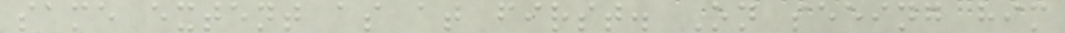same extent as at first. On seeing him
